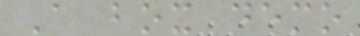A box demo
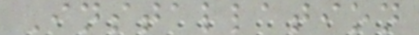Installation
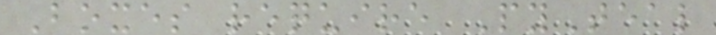Boxes require PyTeal
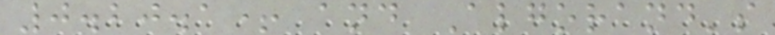0.20.1+ and Algorand's
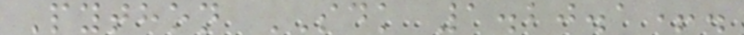Python SDK 1.20.1+.
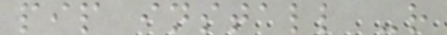pip install -r
